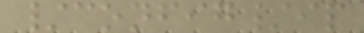/config/ip
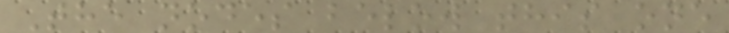The nodes below this one
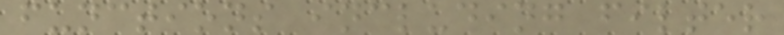functions including filter
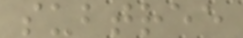subtree
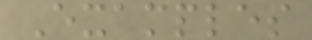Examples
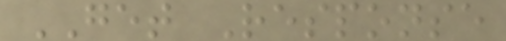GET Response
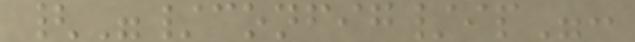{"/config/ip":
